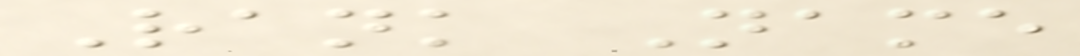Rank Name
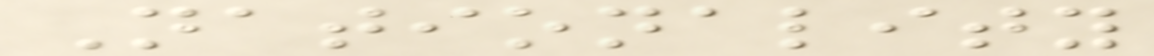Nationality
